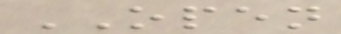OPEN
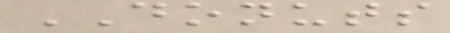DONUTS
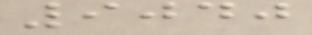9040
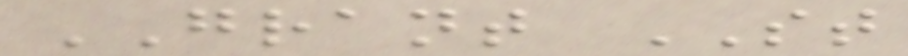GRANT ST
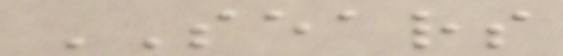SEARS
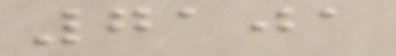7101
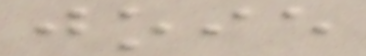joie
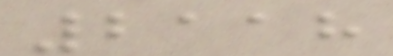2118
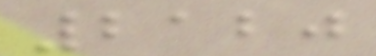2120
